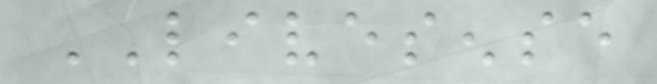LIVESENSE
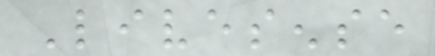Livesense
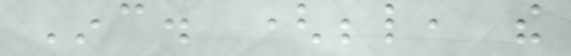Inc. (below, the
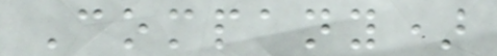Company)
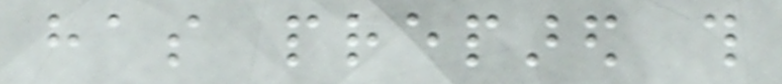has prepared this
